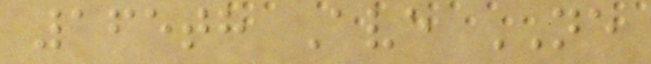165th Ave NE
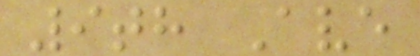9th Ave
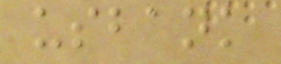usbank
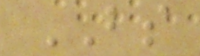BS
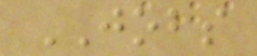JOBS
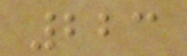223
